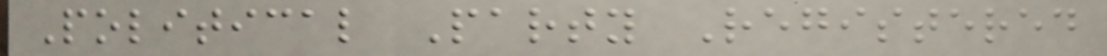Political Party Registered
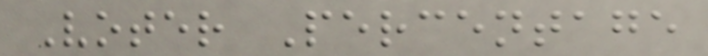Voter Percentage
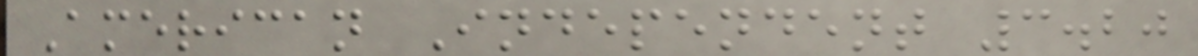American Independent 3.20
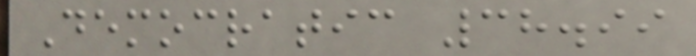Democratic 38.99
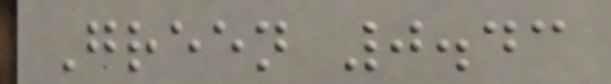Green 0.43
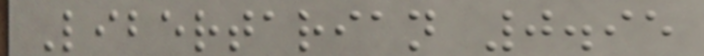Libertarian 0.95
